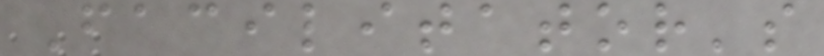Facilitator's
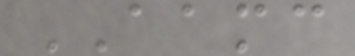AAMC
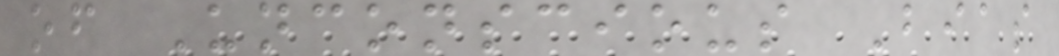of Unconscious Bias
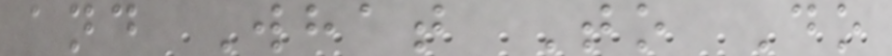and What To Do
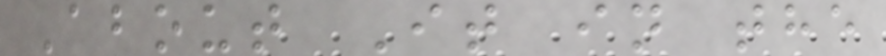About It in the
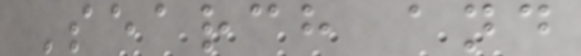Search and
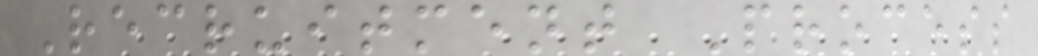Recruitment Process
